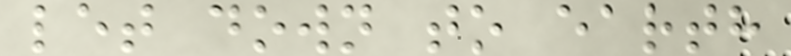let down to earth
